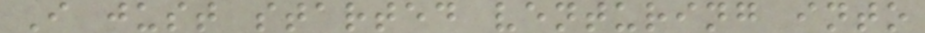I just started venturing into
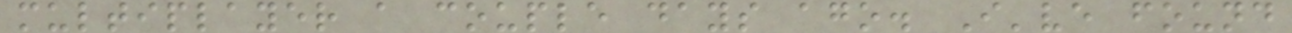multiplayer a couple days ago. I've found
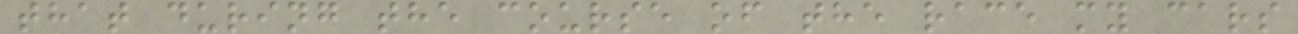that during the course of the race my cars
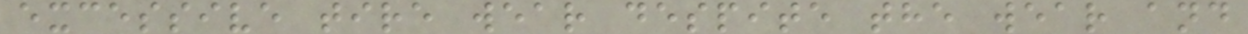excessive tire wear despite the wear and
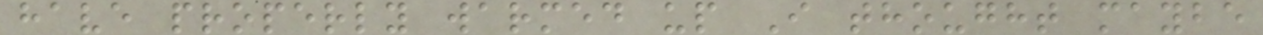have properly warmed up I thought maybe
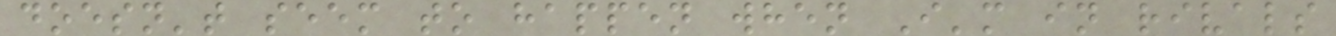doesn't seem to happen when I'm in rivals
